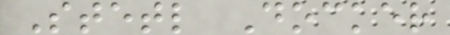Stetl Docker
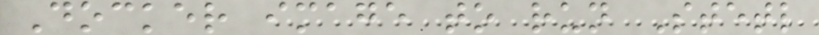Docker image to run Stetl
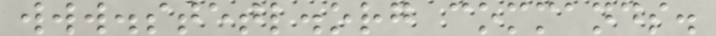www.stetl.org commands.
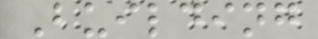Building
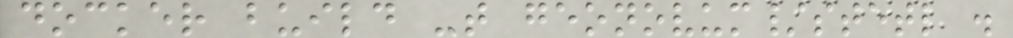docker build -t geonovum/stetl .
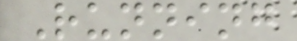Running
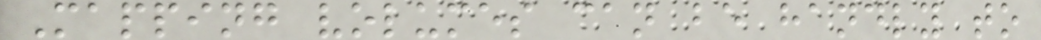Mapping volumes can be handly to
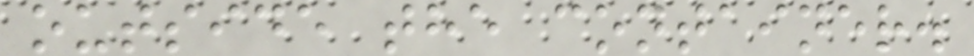outside the container.
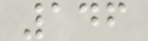146
